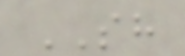SH
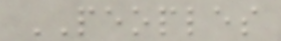PEOPLES
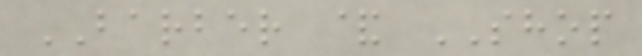BARBER & SHOP
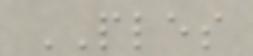PLES
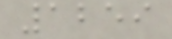1259
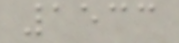1533
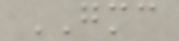GMC
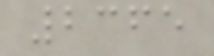2365
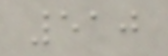510
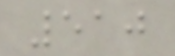510
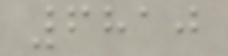6810
